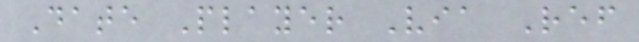Date Player Via Ref
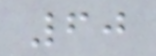60
